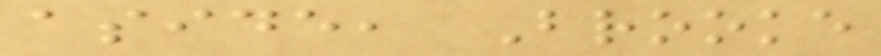aside, Brooke
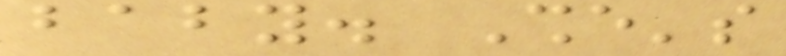baby. She's
